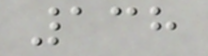138
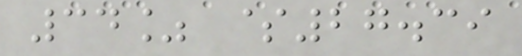34% $27.39
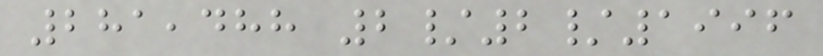281,488 2/2/1996
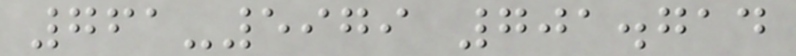761-5979 701.714
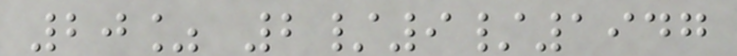20% 2/9/1947
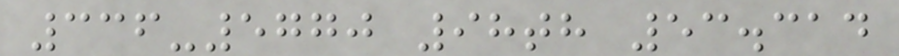336-5770 98th 53.314
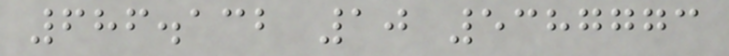686.132 10 5387773
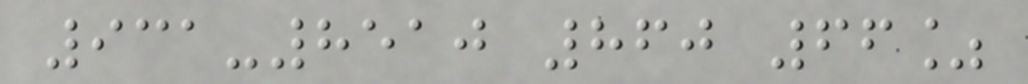931-8510 860 66%
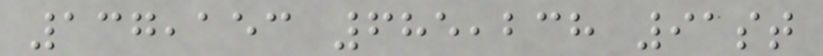137,153 685,238 91st
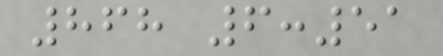868 6:51
